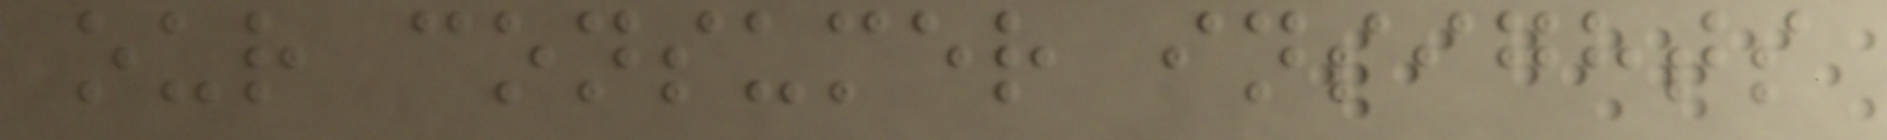our consumer insights
